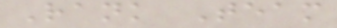Rank Team
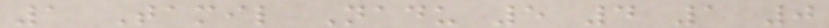1 Tamil Nadu 5 4 1 0
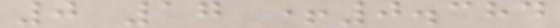0 17 +0.384
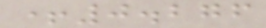+0.276
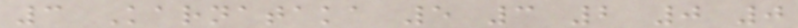3 Karnataka 5 3 2 0 0
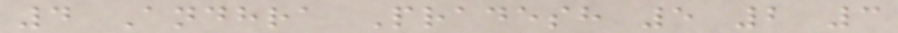4 Andhra Pradesh 5 2 3
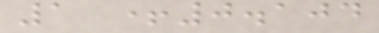1 +0.104
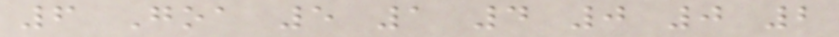6 Goa 5 1 4 0 0 2
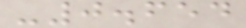-0.654
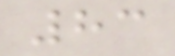83
